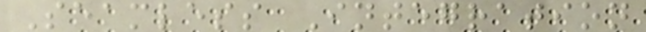Seamless Integration
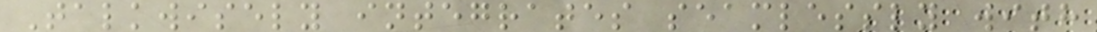Talkwisely integrates seamlessly with
